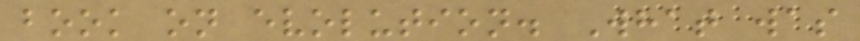book on evolution. What was
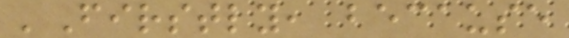'Firstly, because
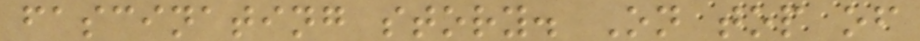fascinating story. On top of
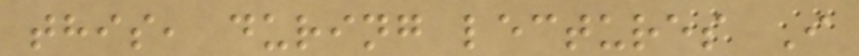this, during lectures I
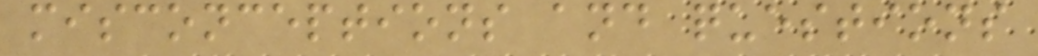misconceptions and questions
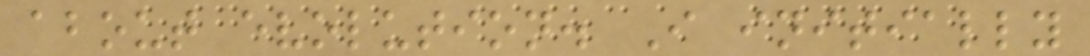about evolution. I initially
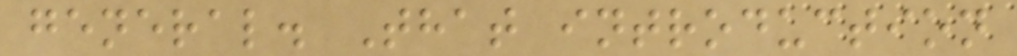general. That introduction
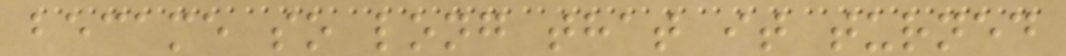became so long that it turned
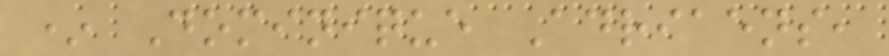* Dominique Adriaens,
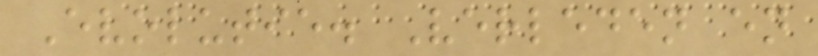Evolutie. Verleden en
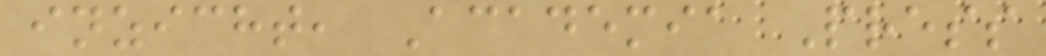inzicht, Academia Press
